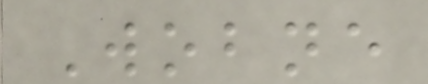Wobne
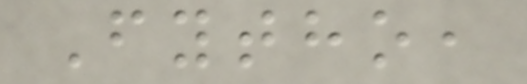Fytho,
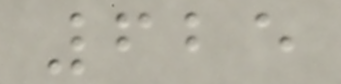625
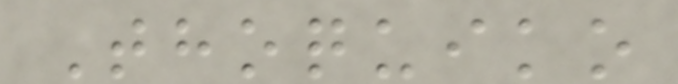Thoquiko
